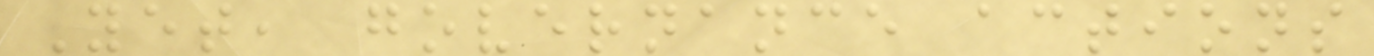Yet, governance actions
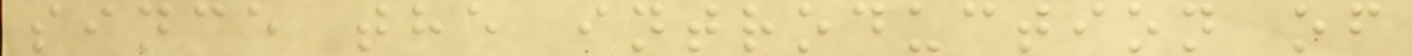since the introduction of
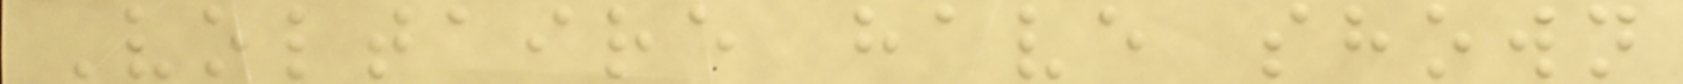Voltaire have shown
